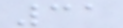31
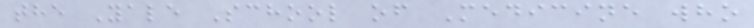the Yale School of Medicine who
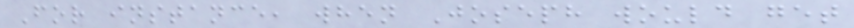For instance, when Joseph would get
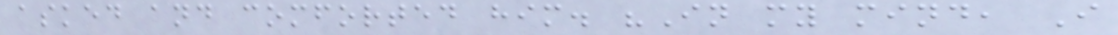asked and comforted him. "In my mind, I
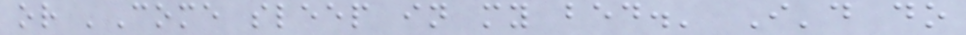or 'Come sleep in my bed.' I'd do
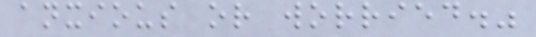anxious or worried."
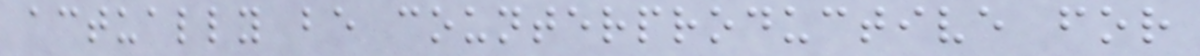actually be counterproductive for
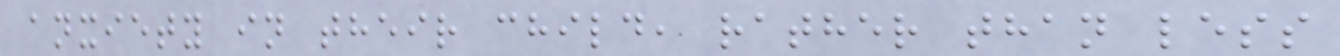anxiety in their child, rather than less
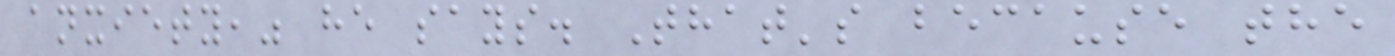anxiety," he says. That's because the
